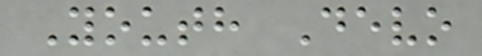Youth Devo
